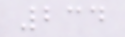234
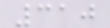310
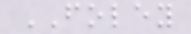FOLEY
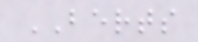BERTS
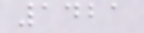1421
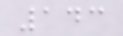143
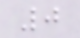0
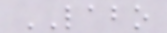LABO
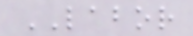LABOR
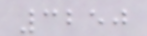3250
